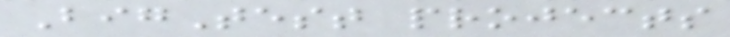BigTest projects
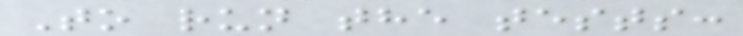To run the tests:
